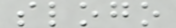slogo
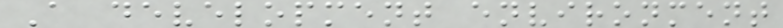A development environment
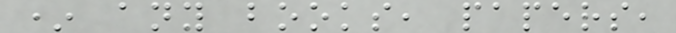* any books, papers,
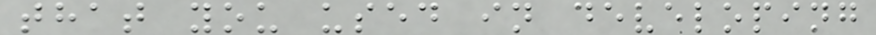that you used in developing
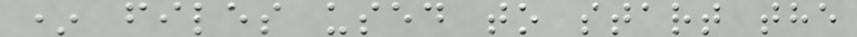* files used to start the
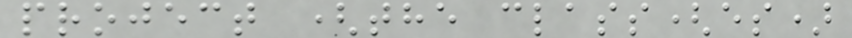project (the class(es)
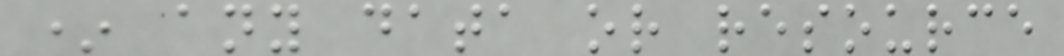* any data or resource
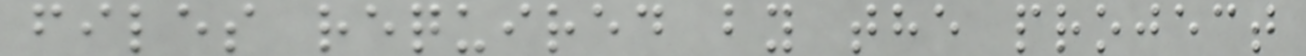files required by the project
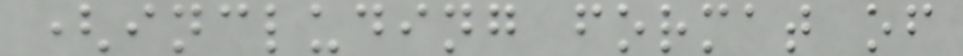(including format of
